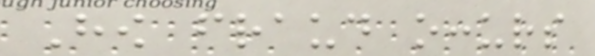How fraud occurs
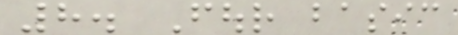8. Four basic
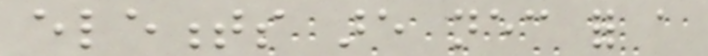elements are necessary for a
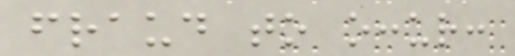fraud to occur:
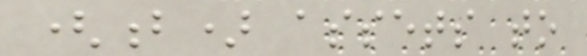(b) assets to
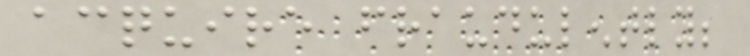acquire fraudulently;
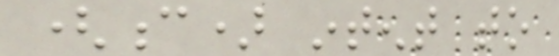(c) intent to
